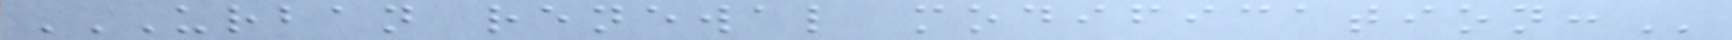URBAN RENEWAL MODIFICATION:
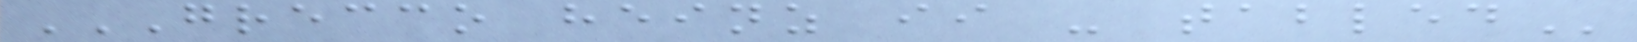GRECCO HEINZ II - TABLED
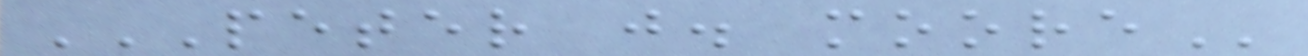PETER J. MOORE
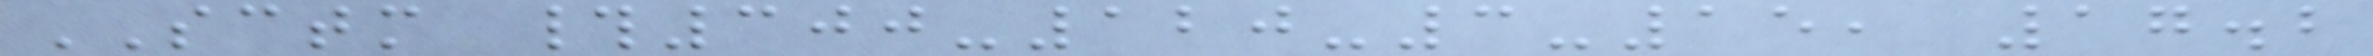SCTM #300-120-3-15, 17.2
